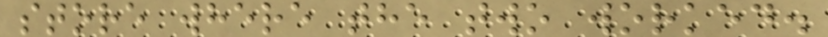store where the two worked.
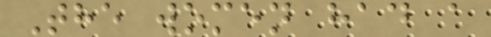The women had a
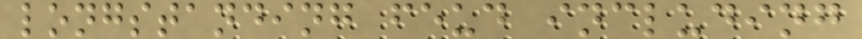longstanding feud including
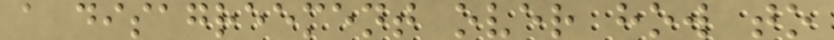a disagreement over how to
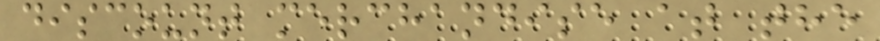discount merchandise at the
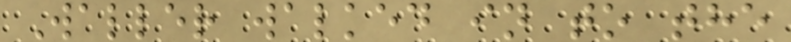Waller walked in to the
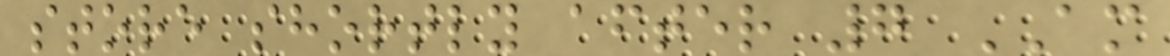store shortly after 7 AM
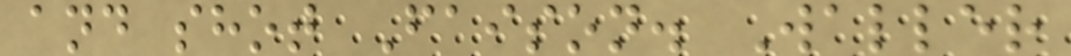and shot Faison. Waller
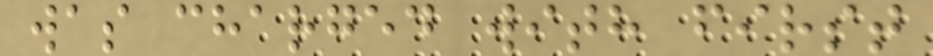was charged with first
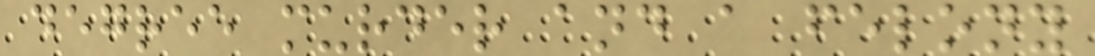degree murder and a felony
